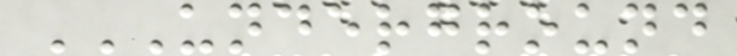UNDERGROUND
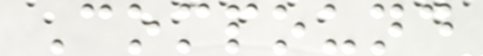Compound
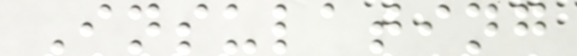Insulating
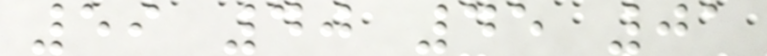59 40 45 01
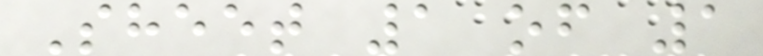Sheet 1 of 1
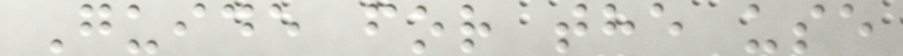Guide for the use
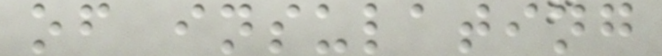of insulating
